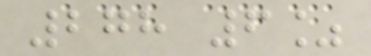278 6%
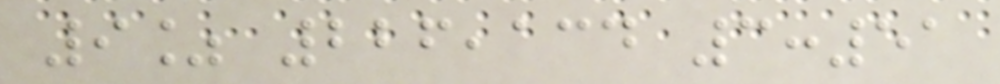9% 226,134 3:51
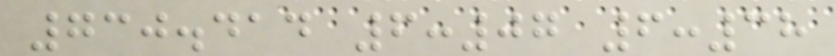730.414 6:07 6:38
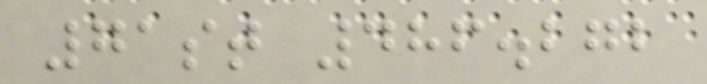71st 486.272
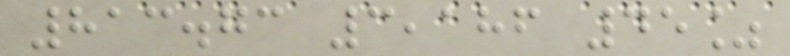813.73 3,186 45%
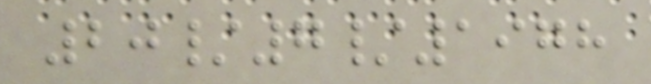20/7/1978
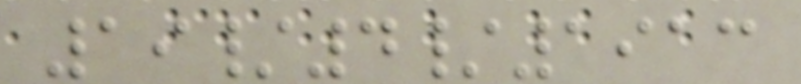19/4/1913
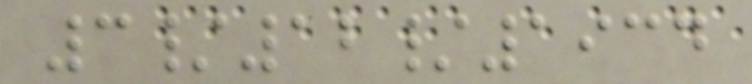3/12/1934
